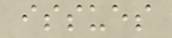issues
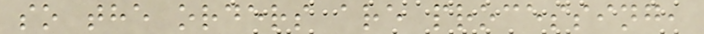so the orders are processing,
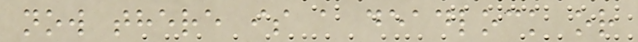now there is a deadlock or
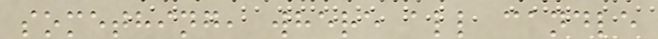something, where all candle
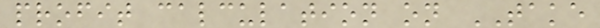profit calculation on TAKE
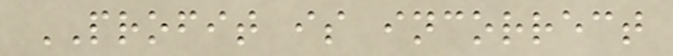PROFIT is incorrect
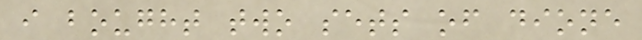i bought two sets of dione
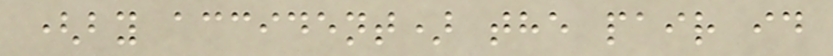(by accident) the pair id
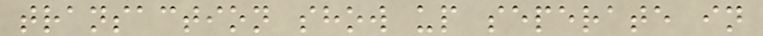transaction show up seperate in
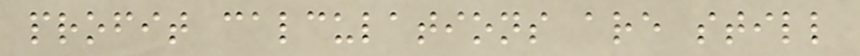profit calculations are still
